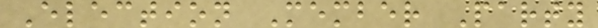Election Member Party
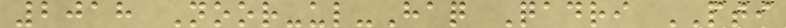2018 Noor-ul-Haq Qadri PTI
